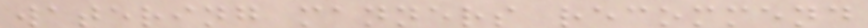watering manners recommend
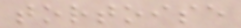tortoise
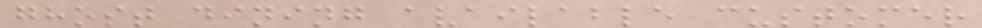ghost dining available customer
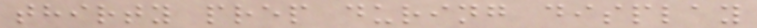thirty prep during display
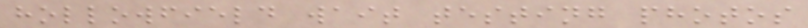hollowfield wait testing photos
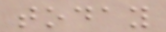today
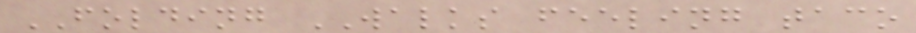FOLDING WALKS feeling taco
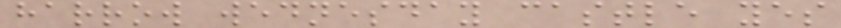harrow wednesday castle yes
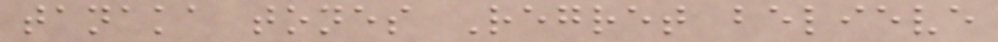tanaka tones Regret believe
